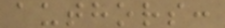authors:
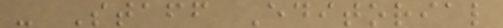- Staff Editorial
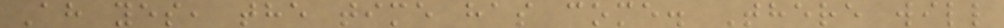Ah yes, the time has come. There will
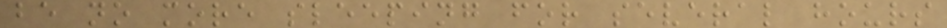be no more sleeping for several hours
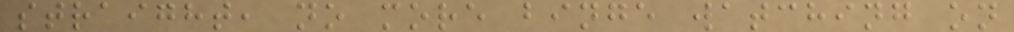straight, no more binge watching on
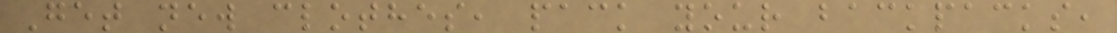Get new clothes, pack your backpacks,
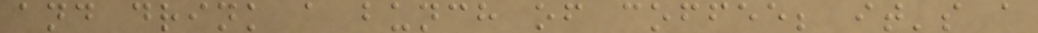and drink a bunch of coffee; it's a
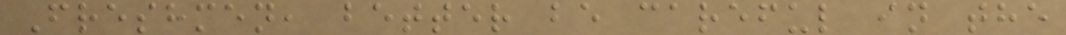Freshmen, better be careful in the
